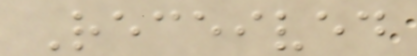Received
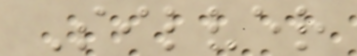Silver
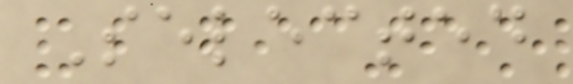Selected
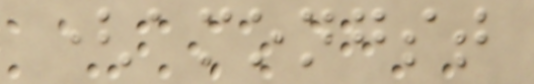(amongst
